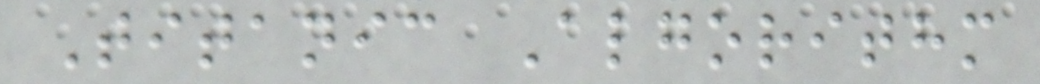Titanic Algorithm
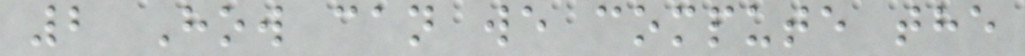2 How can we compute the
